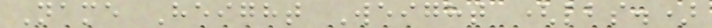Name Height Weight (lbs.)
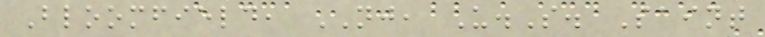Bloomfield, NJ, U.S. Saint
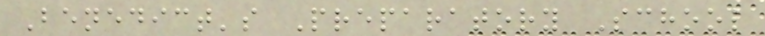Benedict's Preparatory School
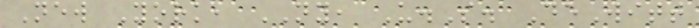New York, NY, U.S. DeWitt
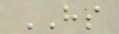HS
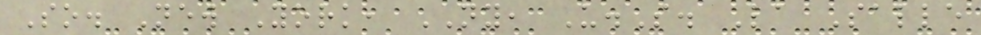So. New York, NY, U.S. La Salle
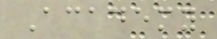Academy
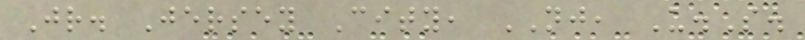Jr. Jersey City, NJ, U.S.
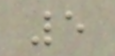5
